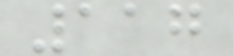117
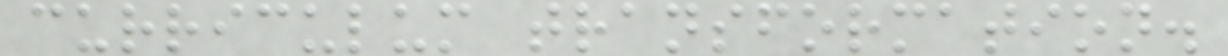curriculum transformation.
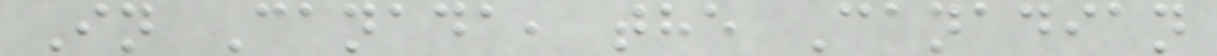In Canada, the Canadian
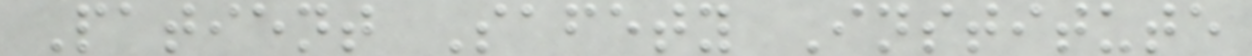Patient Safety Institute
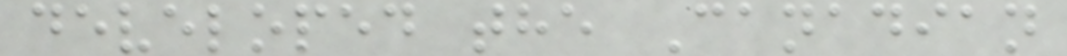developed the Canadian
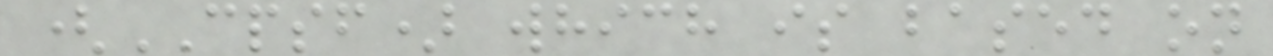(CPSF) which is based on
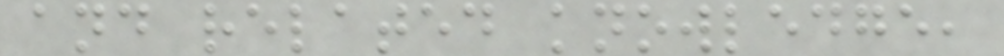and related knowledge,
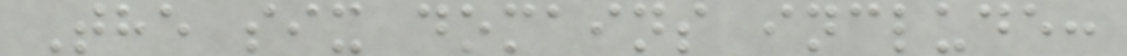The six domains include:
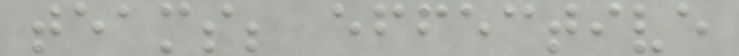teams; effective
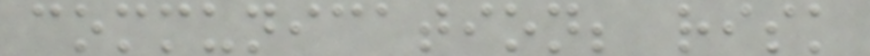communication; risk
